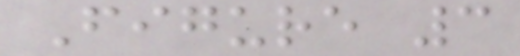Figure 3
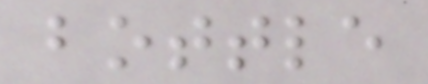bottle
